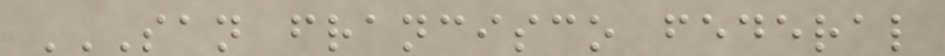SAN FRANCISCO FEDERAL
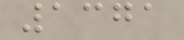1371
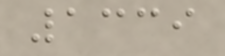1339
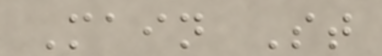Main St
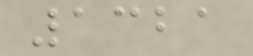1321
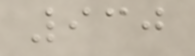930
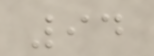94
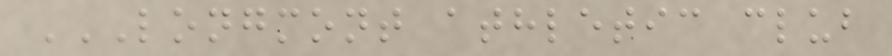LONGMONT ATHLETIC CLUB
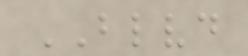BLVD
